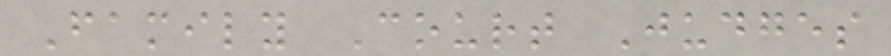Family Court Judges
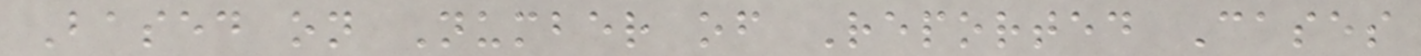Based on Number of Reported Cases
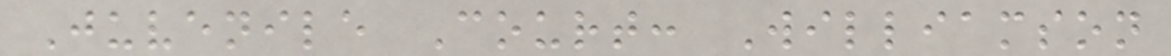Juvenile Court: Williamson
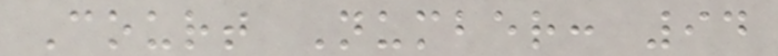Court Number: 94
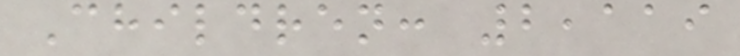Children: 2,119
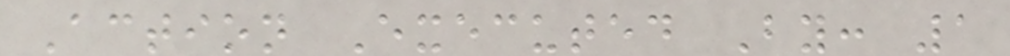Action Executed By: 1
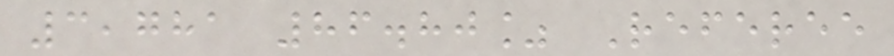3,781 86.80% Referee
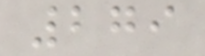279
